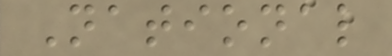National
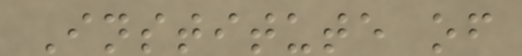Institute of
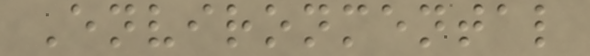Environmental
